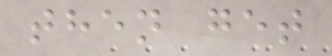then get
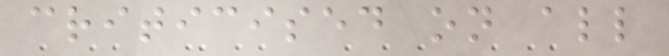criticised on all
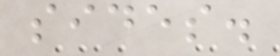sides.
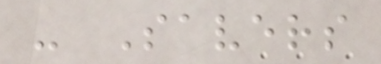- Savers
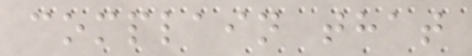complain that
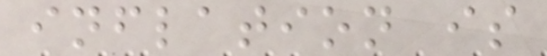inflation is
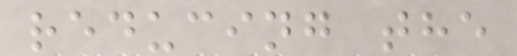reducing the
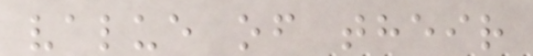value of their
